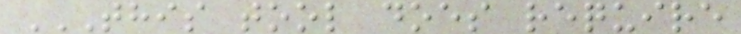THIS TOOL DOES REQUIRE
